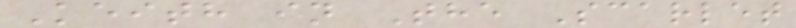Keith in The Scarlet
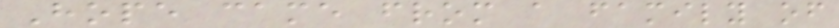Hope came from a family of
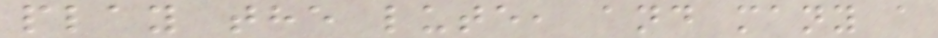play the lute, and many a
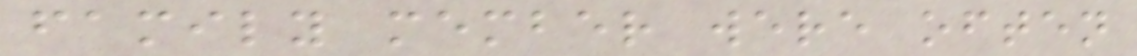family member were often
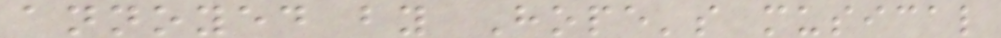annoyed by Hope's musical
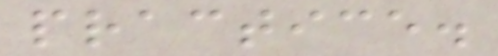practice.
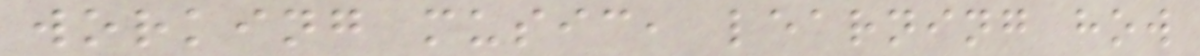working music, learning how
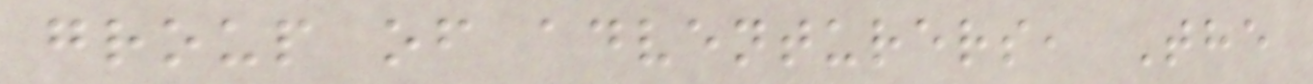group of adventurers, The
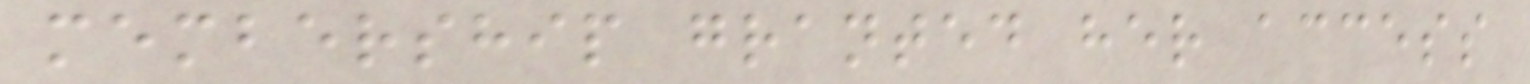membership granted her access
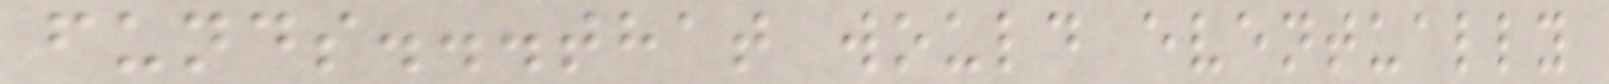funds...that would eventually
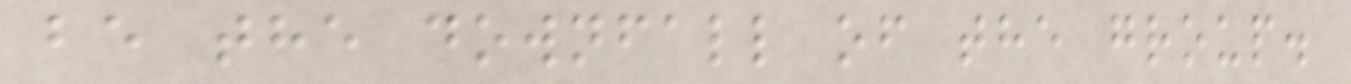be the downfall of the group.
